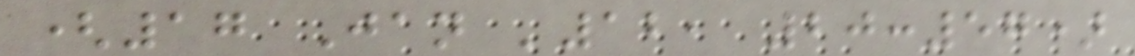(17 Jan '12, 20:57)
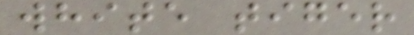white tiger
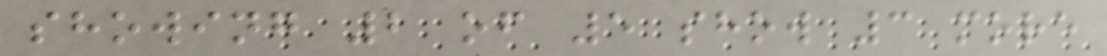showing 2 of 5 show 3 more
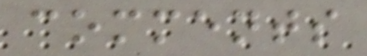comments
